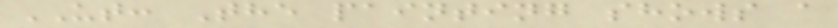UT: The painting shows a
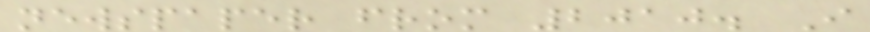newspaper from 2010. I
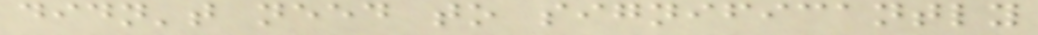didn't need to significantly
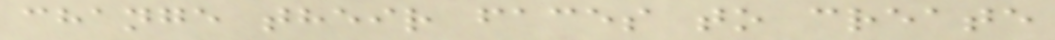change their faces to create
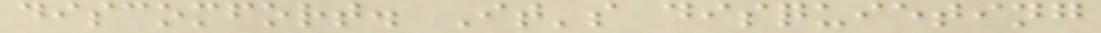discomfort. It's disquieting
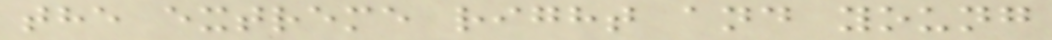the extreme right and young
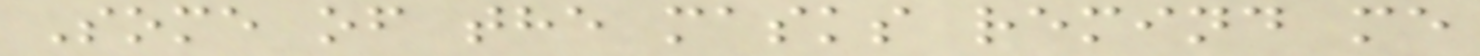Some of the masks remind me
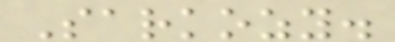Sarkozy.
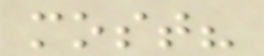most?
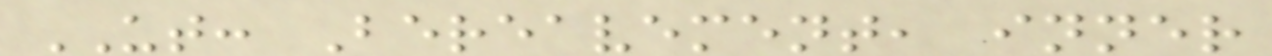UT: Bereavement, inner
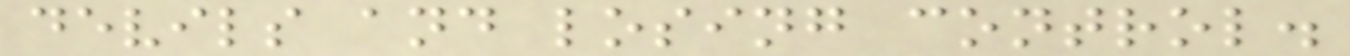devils and losing control.
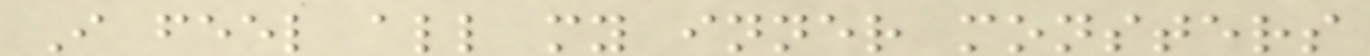I feel all my inner monsters
